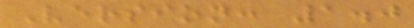Version: 1.0
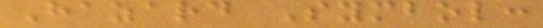Hazard Symbol:
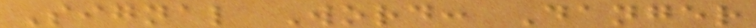Signal Word: Danger
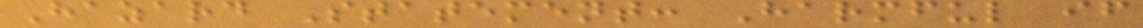Hazard Statement: Harmful if
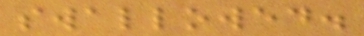swallowed.
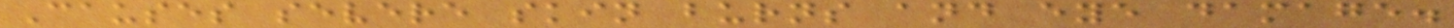Causes severe skin burns and eye damage.
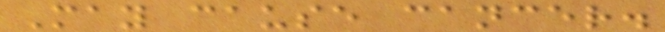May cause cancer.
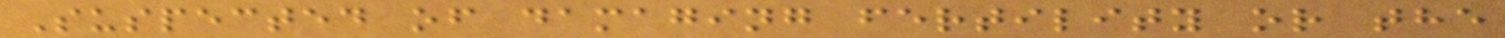Suspected of damaging fertility or the
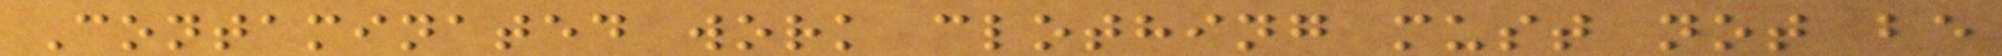Contaminated work clothing must not be
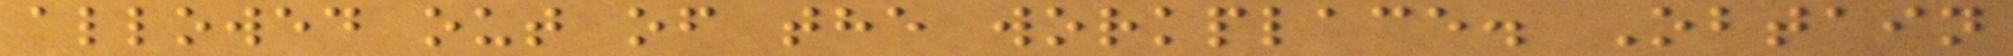allowed out of the workplace. Obtain
